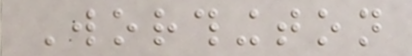Worthington
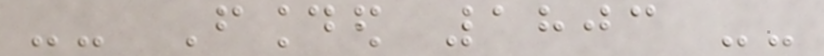-- Founded 1803 --
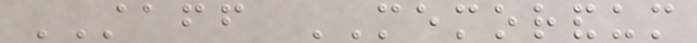STAFF MEMORANDUM
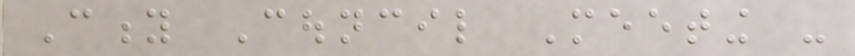City Council Meeting -
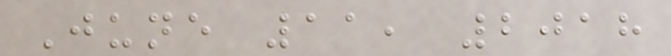June 11, 2018
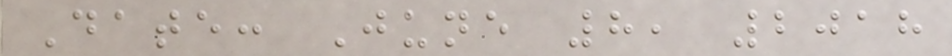Date: June 8, 2018
